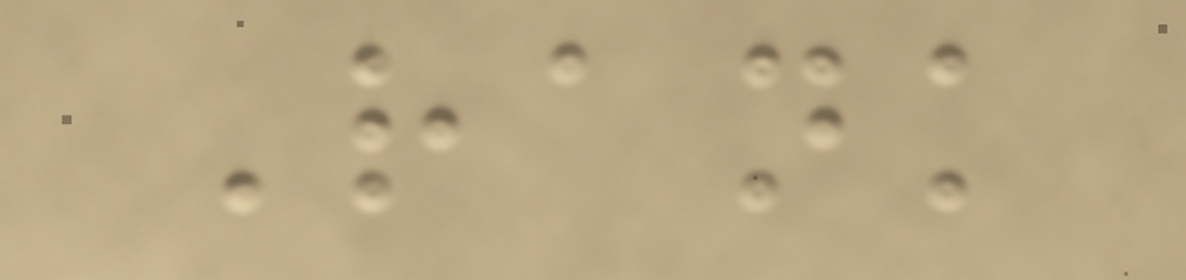Rank
